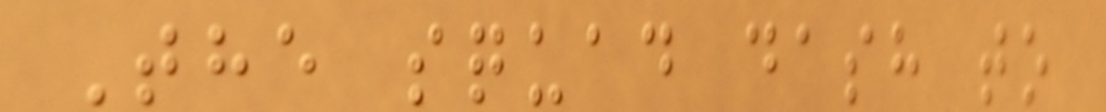The squad dash to
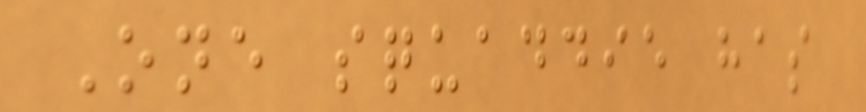One squaddie has
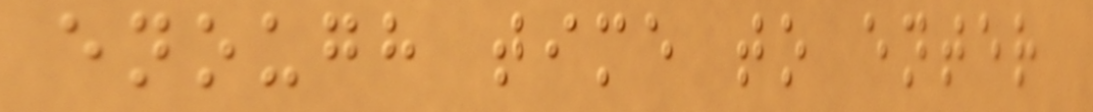enough time to enter
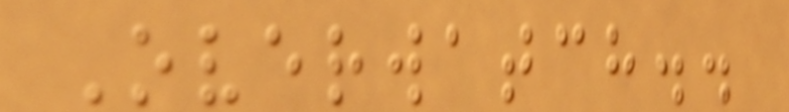Overwatch..
